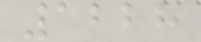1228
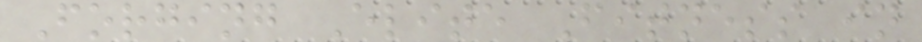Forging Elite Fitness in
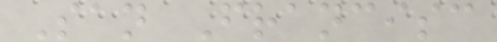San Francisc
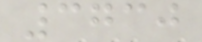3730
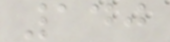140
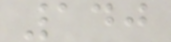140
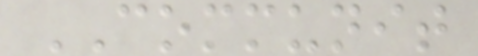COMMUNIT
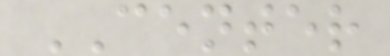CENTER
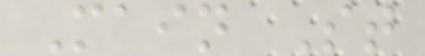Main St
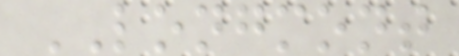LONGMONT
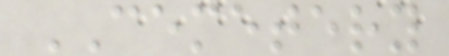CEMETERY
